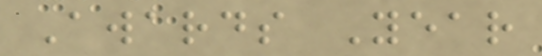Awards Year
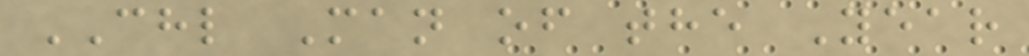CHL Man of the Year
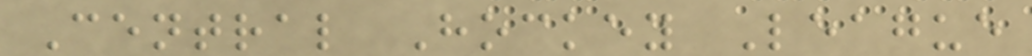Central Hockey League
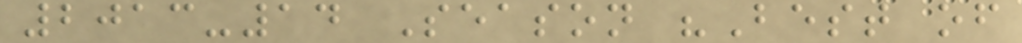2013-14 Season "Best of
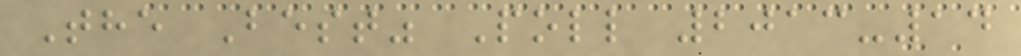The Best" Poll 2013-14
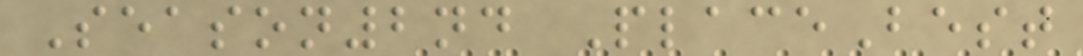Season2nd PlaceBest
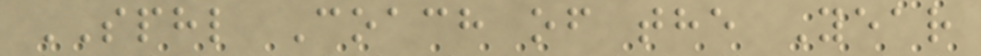SPHL Coach of the Year
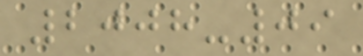2008-09
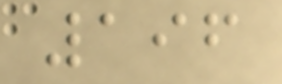196
